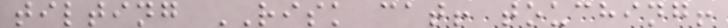tilting RISK cat! touching!
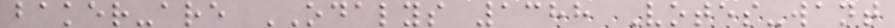baker-are ODALYS 1388 Votes-want
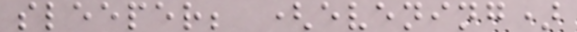sleeper; (evening)
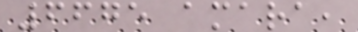6675 amara,
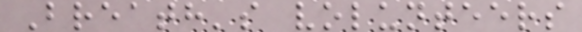Breath's volunteers
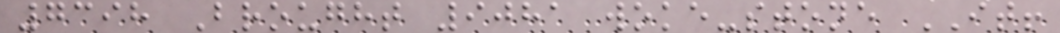7398 Brought 9081 woke-stone IT!
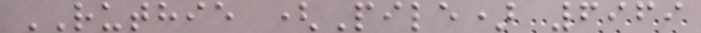RUTHIE (Pile) 6969
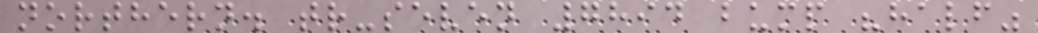northern. tr-seven 7894 bump "half"
